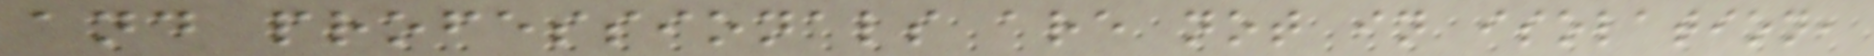and professionals are not in isolation,
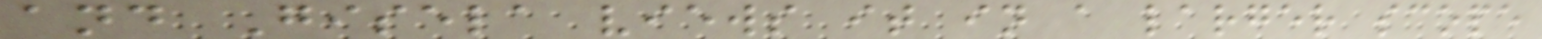and Gisela views it in a larger scope
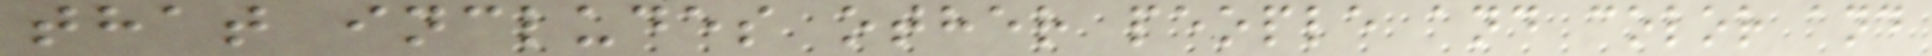that includes other people and color and
